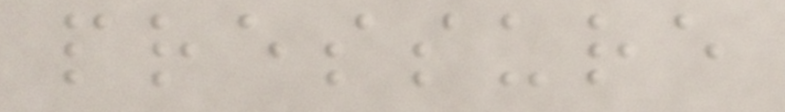pressure
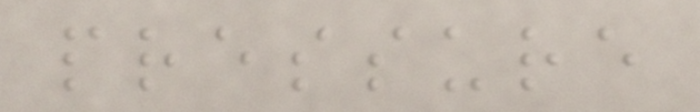pressure
